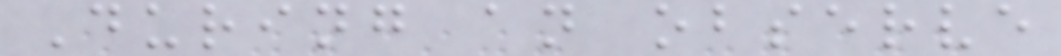During an observe
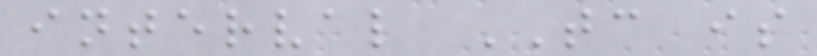interval TC is
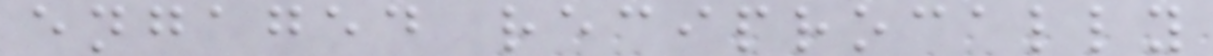engaged reciprocally
